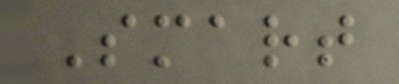Smart
